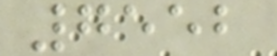7552
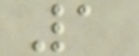1
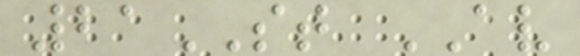21ST AV
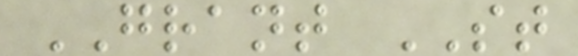GRANT ST
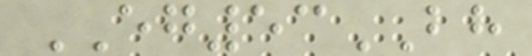EG53BH
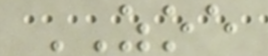ZOE
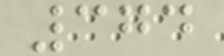374
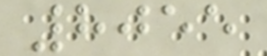8055
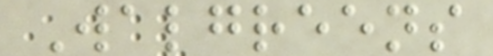Walgreens
